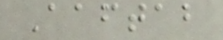Aaftab
